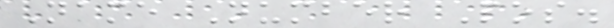Name Number Pos.
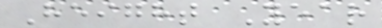Height Year
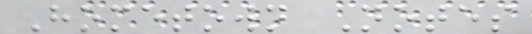Hometown Notes
